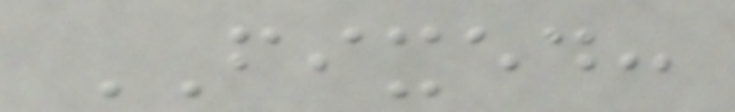FIXED:
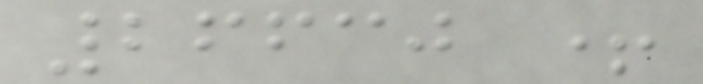26630 +
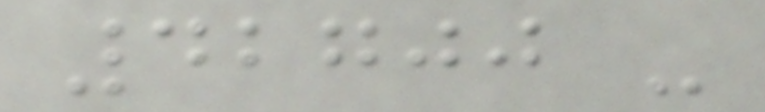42700 -
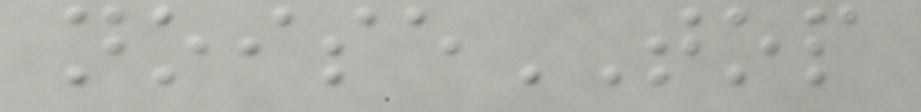noiseTOP
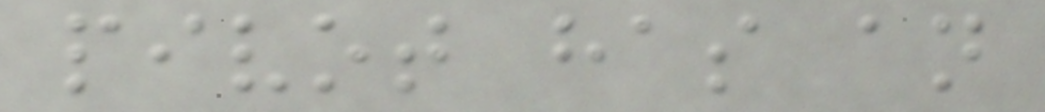pivot has an
